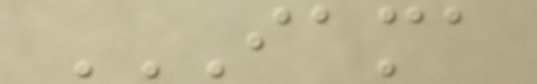IAMA
